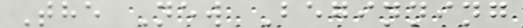The New Beginning
